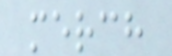merch
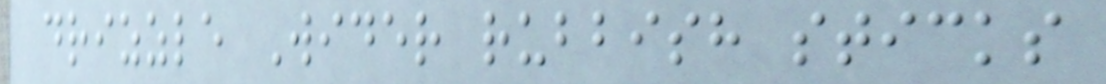drizzle Wider rubbish sticks
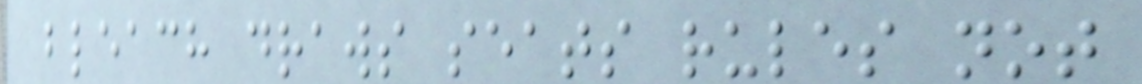bleach draws seats rules not
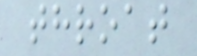throat
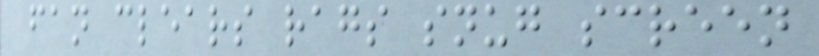fan clears rags snug screen
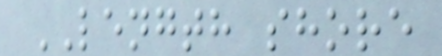LENGTH shore
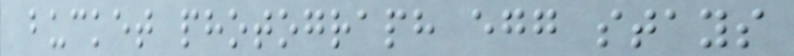bucket photograph egg stays
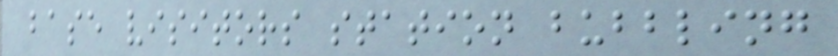base visitors station bubbling
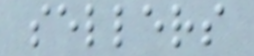sellers
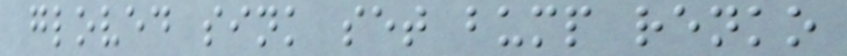gloved sink set bump renko
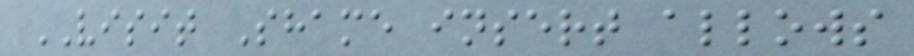VISIT Shame insert allows
